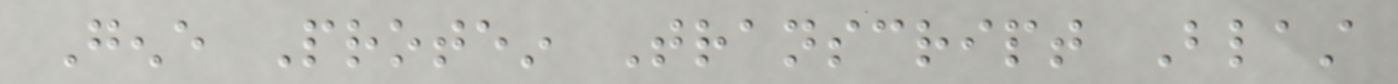Gene Protein Transcript Blast
